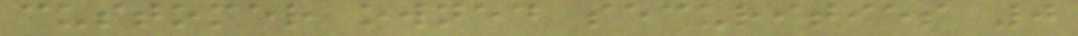customer owned securities 0
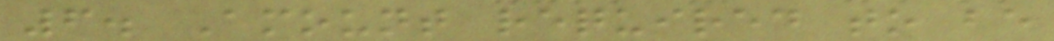6. Amount required to be
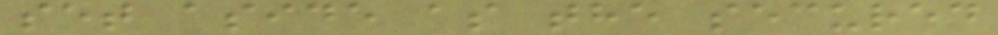set aside as the secured
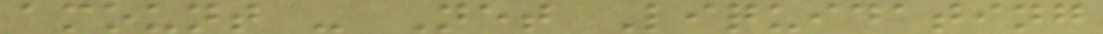amount - Net Liquidating
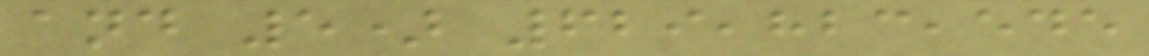and 5) 629,823,545
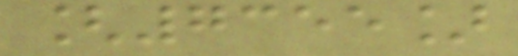[7355]
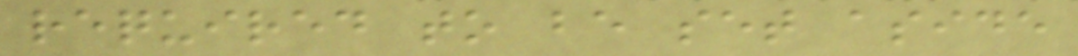required to be set aside
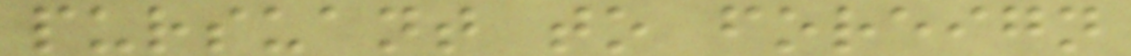pursuant to foreign
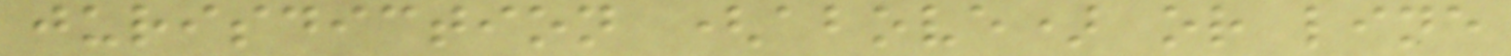jurisdiction (above) or line
